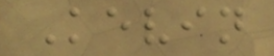Kevin
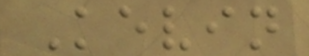Kevin
